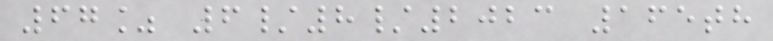67% 6/8/2023 165th
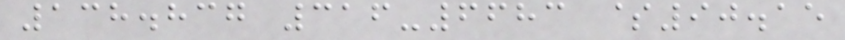138.837 316-6683 $90.15
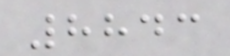8843
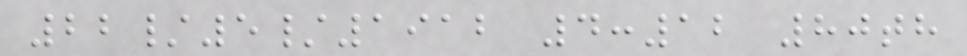22/5/1912 4:12 80th
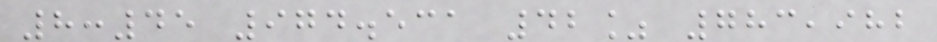8:45 974.531 42% 783,982
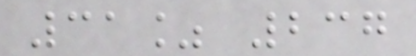31% 237
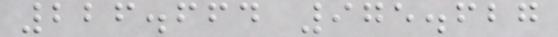226.664 975.627
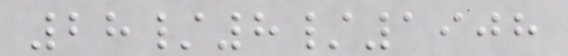28/8/1908
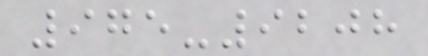975-9208
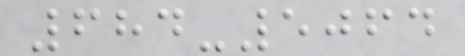684-5064
